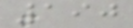190
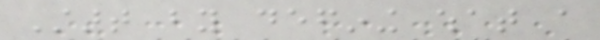Start by defining what a
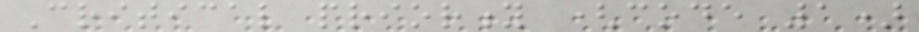Critical priority (code 1)
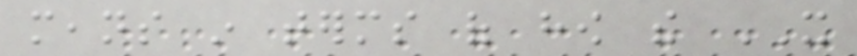means in terms of how the IT
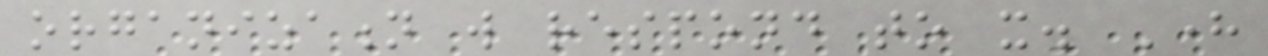organization will respond to it. Here
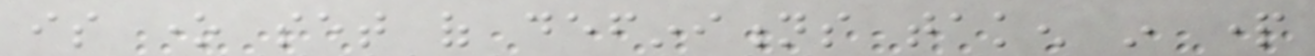is one set of definitions taken in part
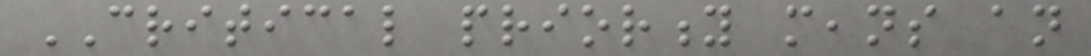CRITICAL priority means an
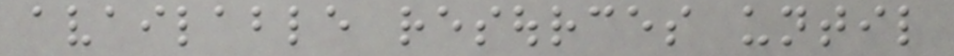available resources until
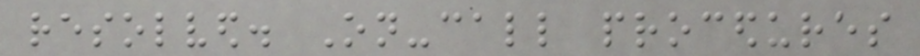resolved. On-call procedures
